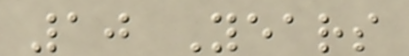10 Years
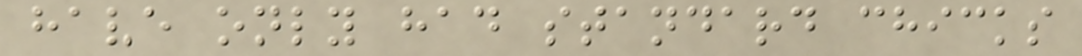have only had standard chicks
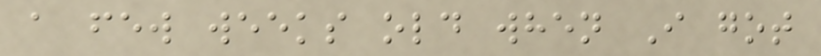a few weeks old when I got
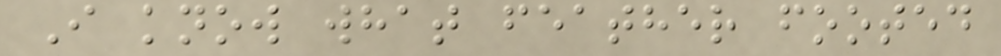I know what feather footed
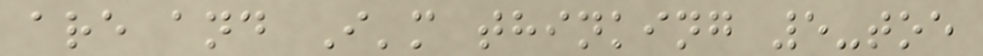are and I'm thinking 5-toe
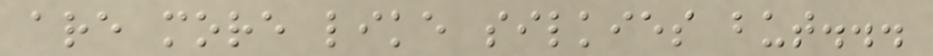are more like silkies but...
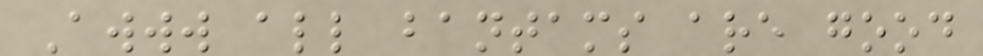Awww all bantams are good
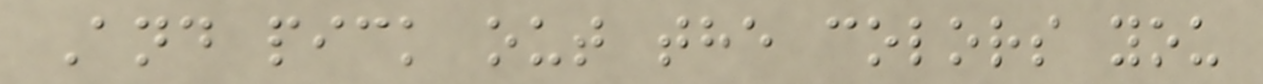And pick out the colors you
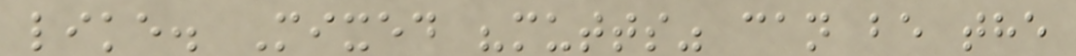like. Mixed "mutts" can be the
